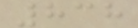838
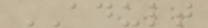ADULT
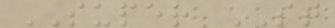SUPER ST
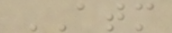ATM
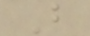B
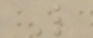L
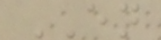EN
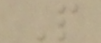P
